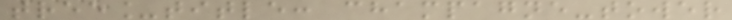tree_title: champagne-tower
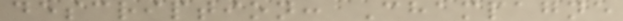description: Champagne
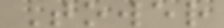Tower
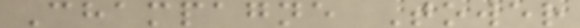Champagne Tower
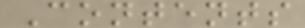Contents
